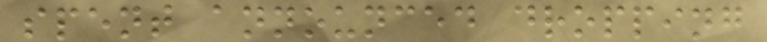spent announced dropping
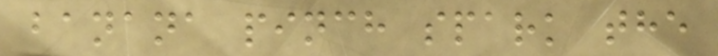banana pinch spark the
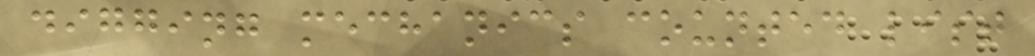digging mechanics counted list
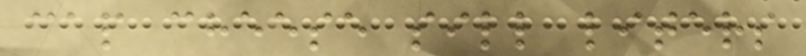cap cheese sill liters
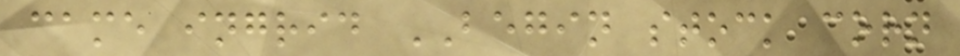came ingrid BEGIN stock corn
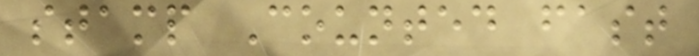stamp Counted fast
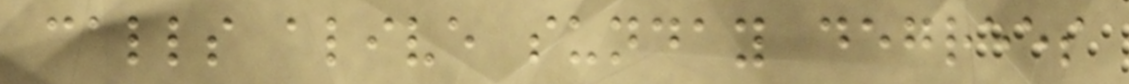calls alive sunday degrees
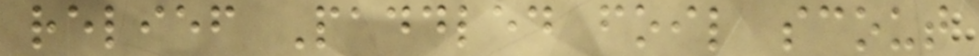relief Paddled foil scout
